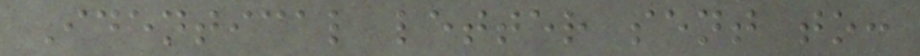Identical letter sent to:
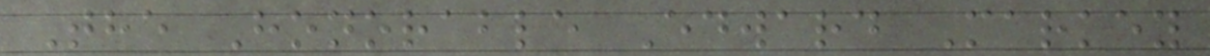The Honorable Edward Markey
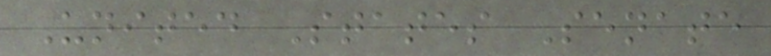United States Senate
